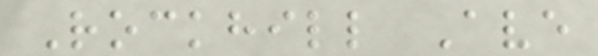Rockhill Ave
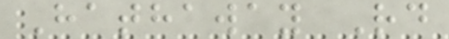Hathaway Rd
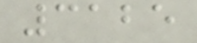3125
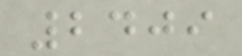2409
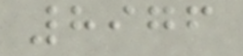8976
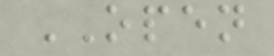OPEN
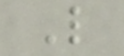L
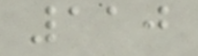110
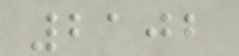2102
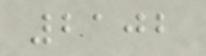2102
